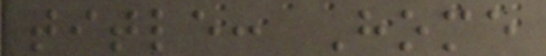title: Home
